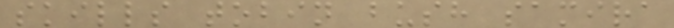skills tobin bush samira
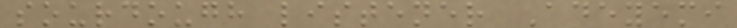sourdough listener Adeyemi
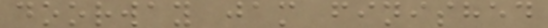doorway jam finished
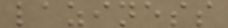laziness
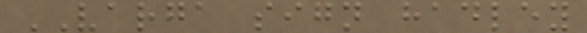VARGA sign hadley
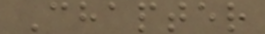Chapter
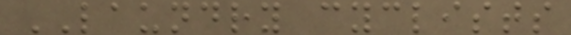LAUNDRY cyclists
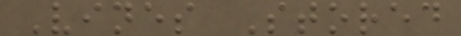Vines Stored
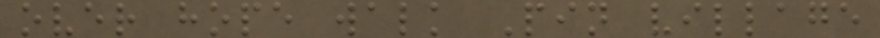over hope walk Pin village
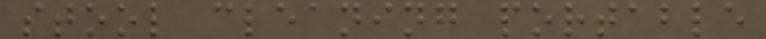stool cleaning portable
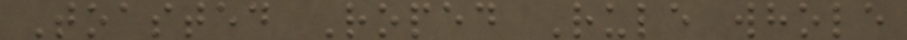Toasted Roped Rule whole
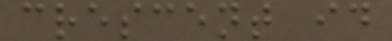crescent id
